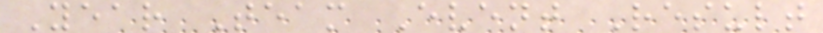Year Team Event Result
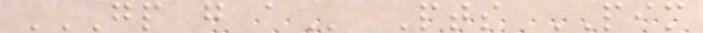GP G A Pts PIM
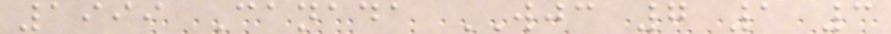1999 Canada WJC 7 1 3
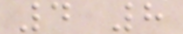4 8
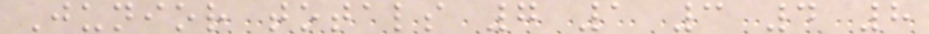Junior totals 7 1 3 4 8
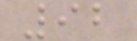92
